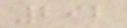292
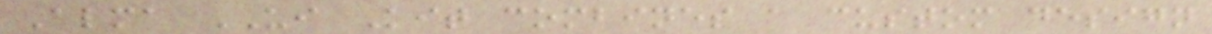Alma UI Kit combines a custom design
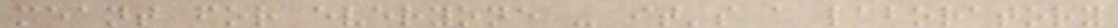meant for everyone - it's a laboratory
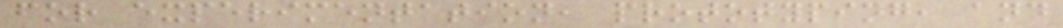for experimentation, prototyping, and
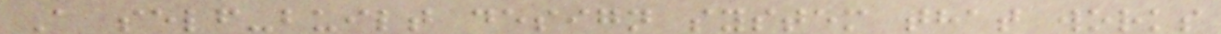A self-built design system that works
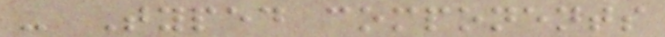- Typed components
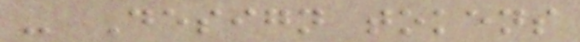- Design tokens
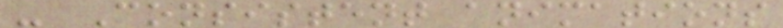- Consistent animations
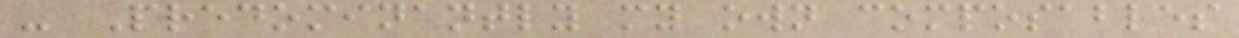- Predominantly my own composables
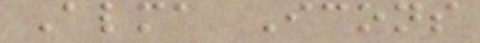Alma Icons
